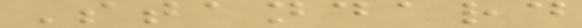Standard
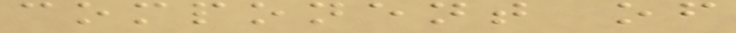component of
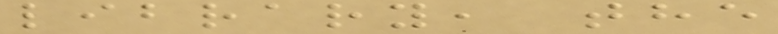library, the
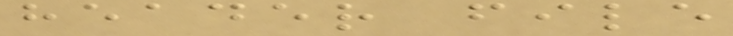header file
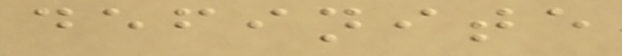definite
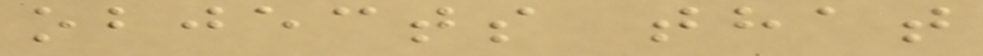objects that
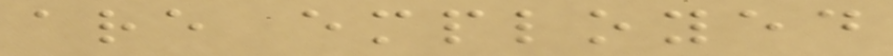are employed
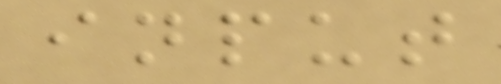input
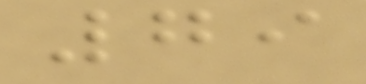79
